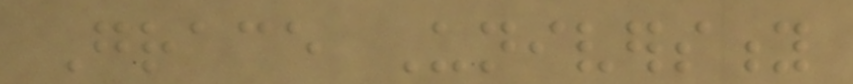Grace University
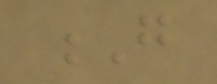G
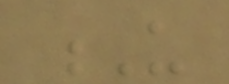U
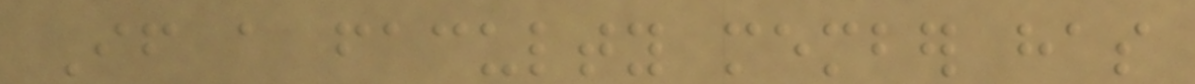If a faculty member has
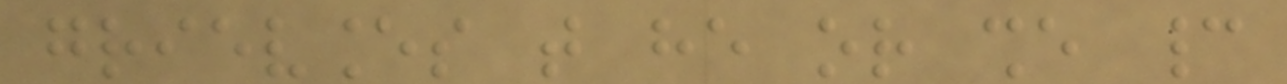grievances that he or she cannot
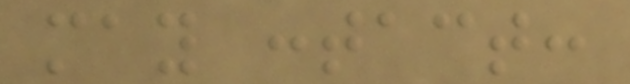may contact:
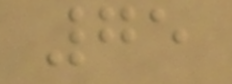75
